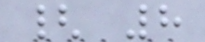{ 8
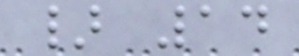} 14
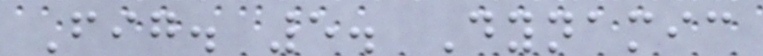Fig. 5. Dynamic
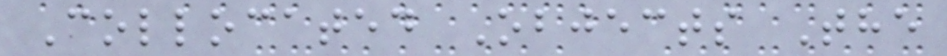Collocated Objects The
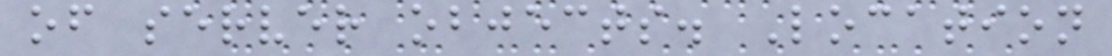of server objects. Location
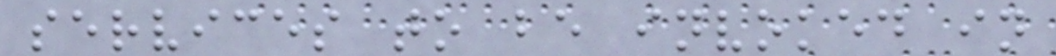services to be invoked in
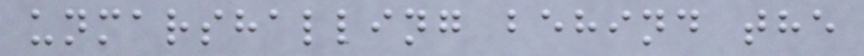unmarshalling behind the
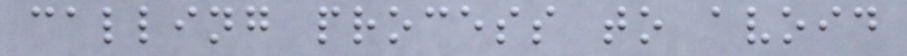calling process to avoid
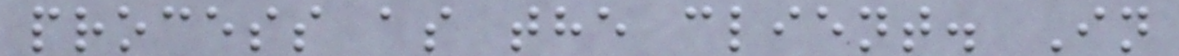process as the client. In
